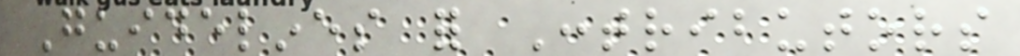Guidelines for Contributors
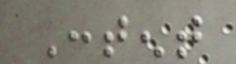Content
